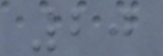20
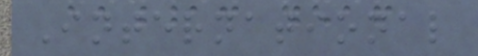International
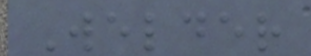Welder
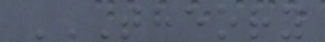THEORY
